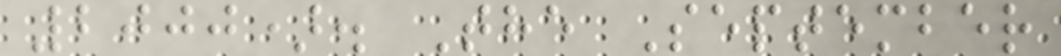2000). The September
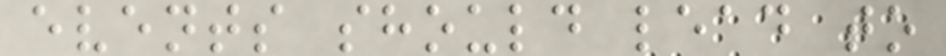events should lead to
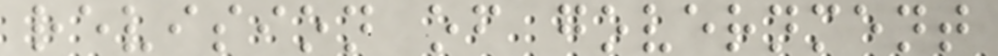revision of government
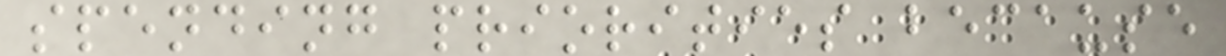spending priorities because
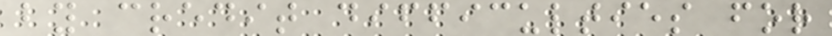by credit difficulties for
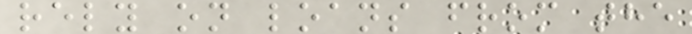rely on loans from the
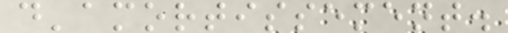d'amortissement.
